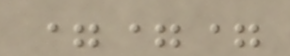===
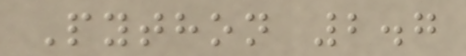Python 2.7
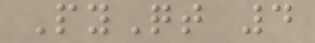PyQt 4
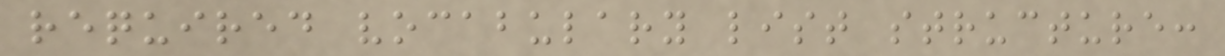required vocabulary list structure:
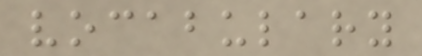vocabulary
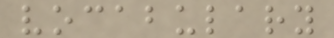vocabulary
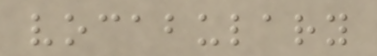vocabulary
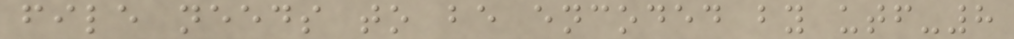file needs to be encoded by utf-8
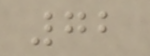72
